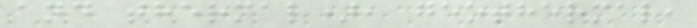and thermal), geothermal,
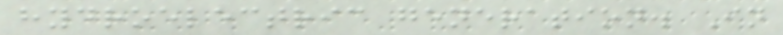hydroelectric generation. In
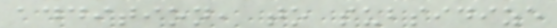addition, to subsidize
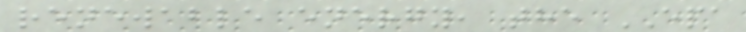renewable energy, the EPA
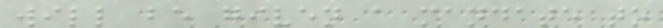will be given a mandate to
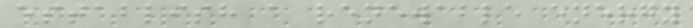establish a renewable energy
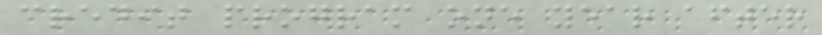credit program one year after
